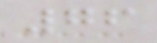76
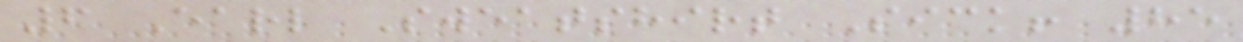6 Earl Sweatshirt Sick! 85
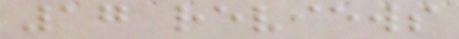17 reviews
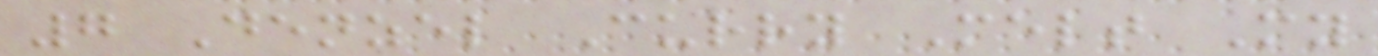7 Denzel Curry Melt My
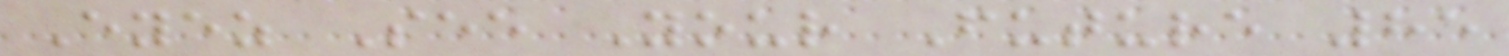Eyez See Your Future 85
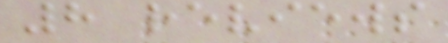8 reviews
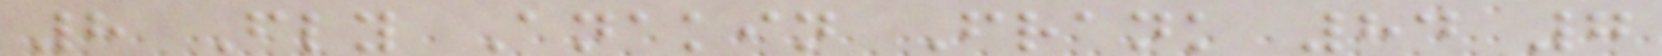8 Fly Anakin Frank 84 7
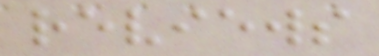reviews
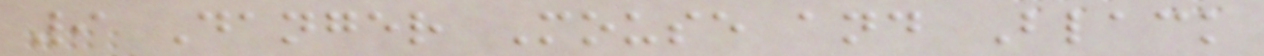9 Danger Mouse and Black
